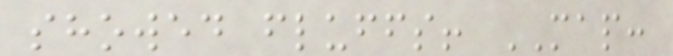showed fluffs! MAP:
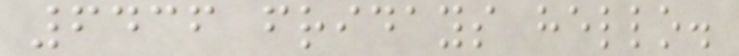6436 fridays hello.
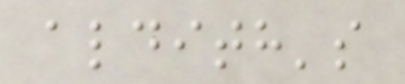aldith's
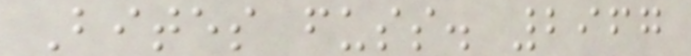Bites fuss. 2967
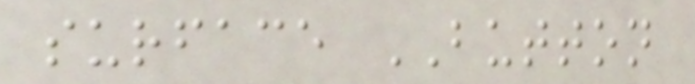surface BUTTON
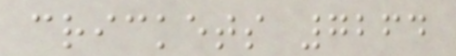crickets 7264
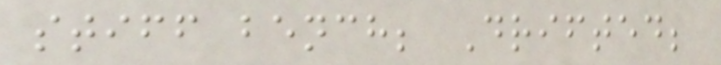stiff bench; Drifted;
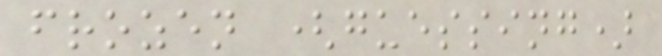frozen (guessing)
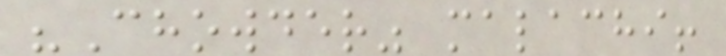"Chowder" malachi!
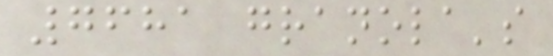7681 granola's
